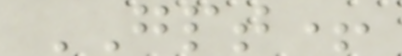GPT+
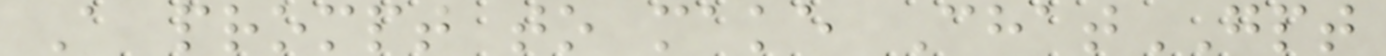A prompt to make ChatGPT
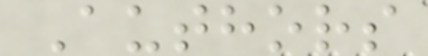Authors
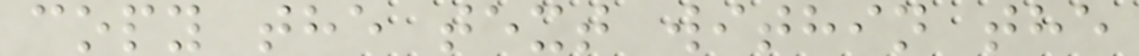copy the text within the
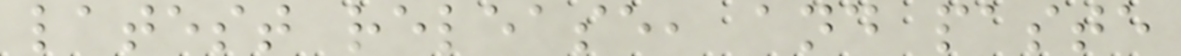latest release, and paste
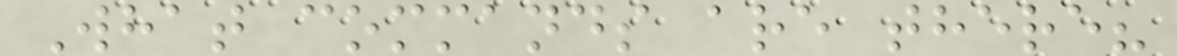What commands are there?
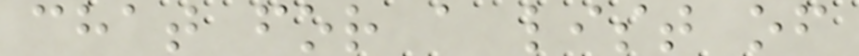chat for a list of
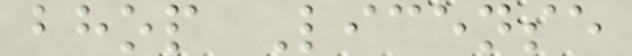bhop License
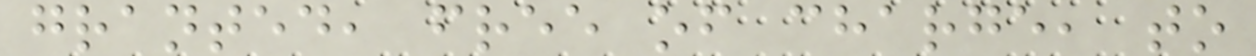granted, free of charge, to
